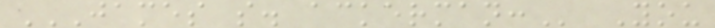JAMES S. ACKERMAN: You
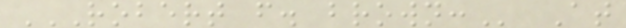ROBERT F. BROWN: At
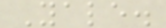Yale.
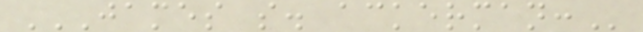JAMES S. ACKERMAN:
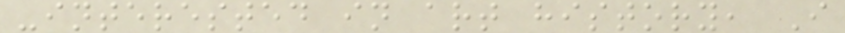-interested in art history, I
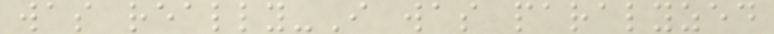was really-I was paralyzed
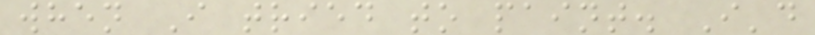when I tried to paint. I'd
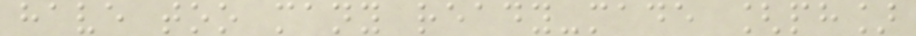have too many ready-made [ph]
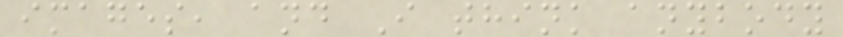images, and I think anybody
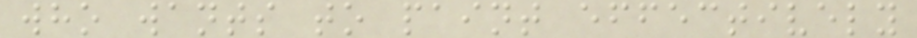who wants to paint effectively
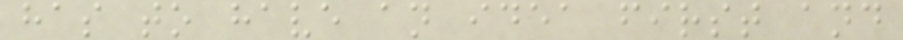has to have an idea first and
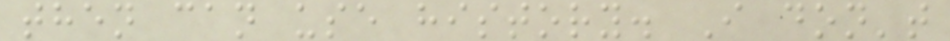then can use history. I don't
